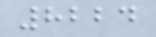8224
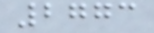2773
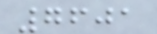7601
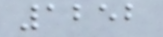1252
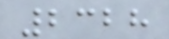2328
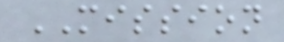MISSION
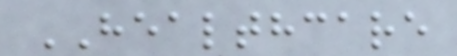HEALTHCARE
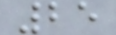25
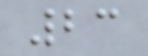23
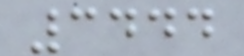3444
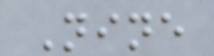Nine
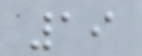19
